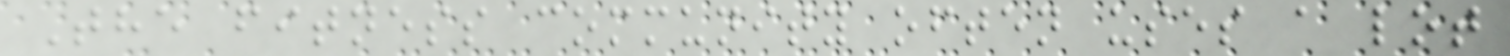The fitness community often uses a lot
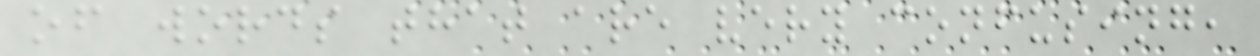of words that are very confusing,
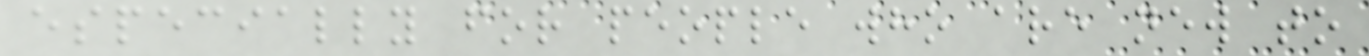especially for people who are new to
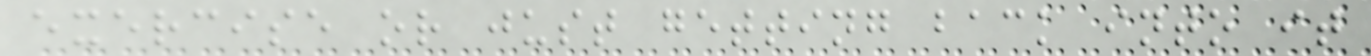exercise or just getting back into it
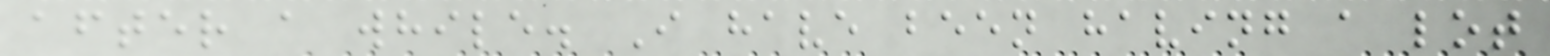after a while. I have been having a lot
